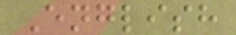English
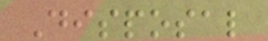Disposal
